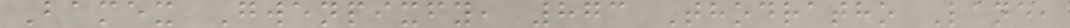Bamex Gwenpixfy, 873 Thodratho Lane,
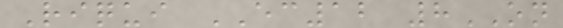Riqui EC12 8ON
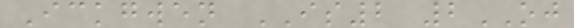Ickgwen IS2 2OJ
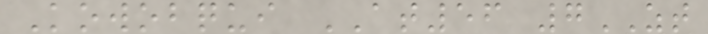Kowobqui AT56 7ZT
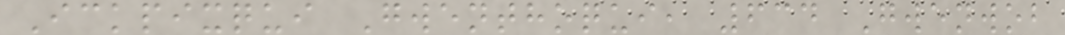Ickpixqui Gwenthoqui, 634 Gwenwob
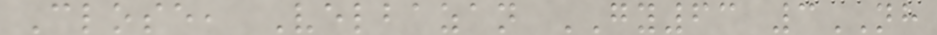Close, Velbazan GY63 3NH
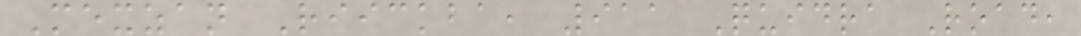Mexzan Riickba, 911 Quidra Road,
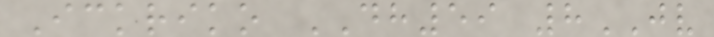Ickriko DH59 8JV
